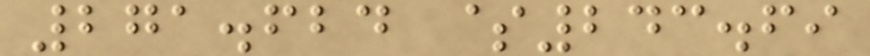271.624 $243.69
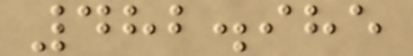482.985
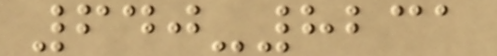640-8231
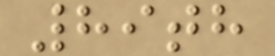89th
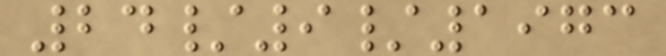24/9/1973
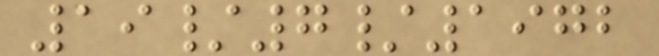19/7/1972
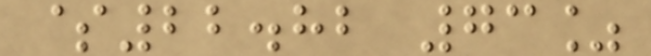$22.82 73%
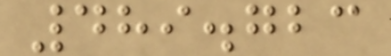489.723
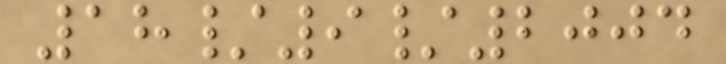18/9/2004
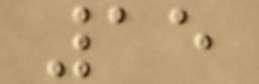15
